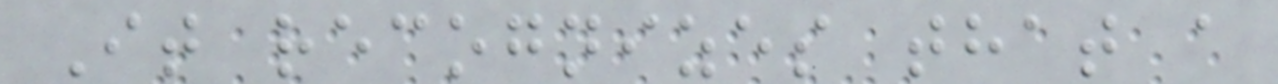It recognizes that a
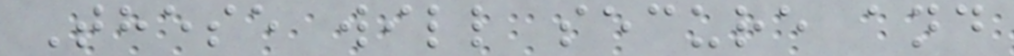These will secure and
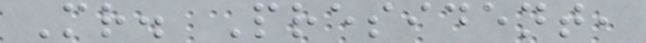Mr. President,
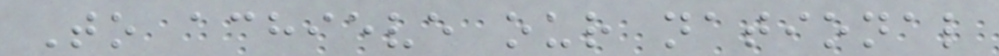To achieve our national
